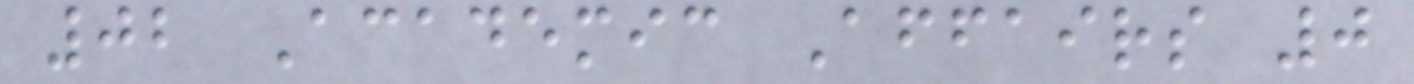02 Academic Affairs 0
